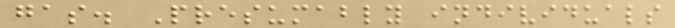gas. Presumably individuals
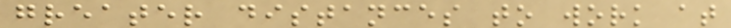greater distances to work at
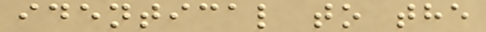identical to the
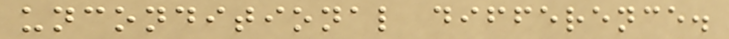unconditional difference.
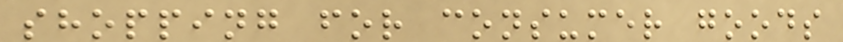shopping for consumer goods
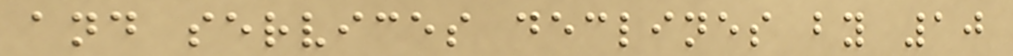and services declines by 10
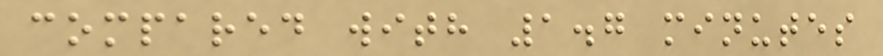compared with 1.7 minutes
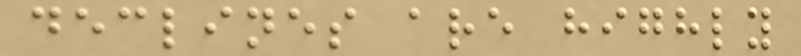declines are highly
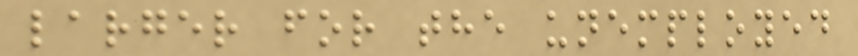larger for the unemployed
